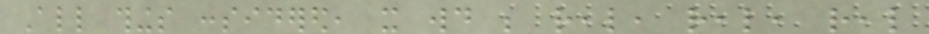All things considered, it would be real, real, real
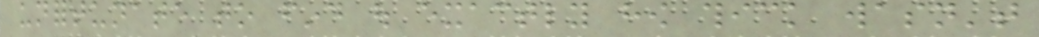unfortunate to find out exactly how thick wasn't
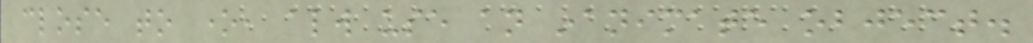close to one, always use an inanimate object.
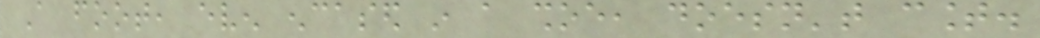A foot, even encased in a shoe, doesn't count.
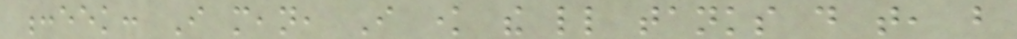:eek: I mean, I know the little tanks do that, but
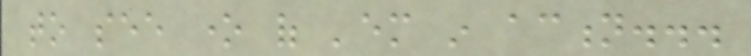to see one of 'em in action...
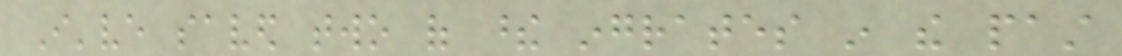I've saved two of these ingrates in the past
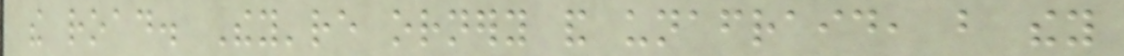the road. They're ornery and unafraid, but they
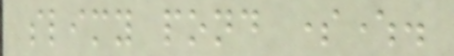slimy pond somewhere.
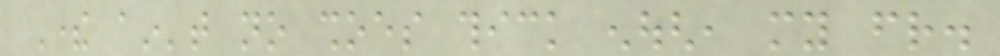There ain't no shoes thick enough, my friend.
